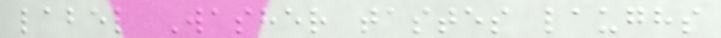label Washer tastes laughs
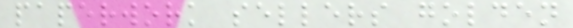paperwork sellers golden
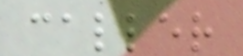caller
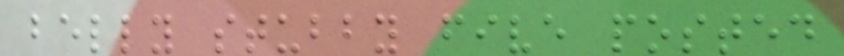belly stubby five posted
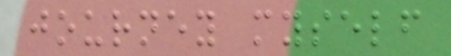journey myself
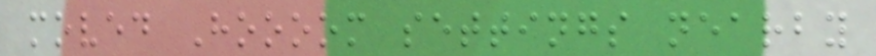moved Hoooom settings nearby
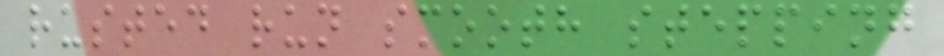rusted run smooth stepping
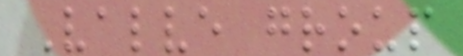Valve group
